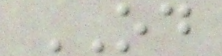OD
